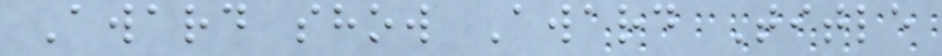Award show Award Title
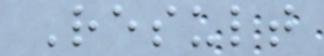Result
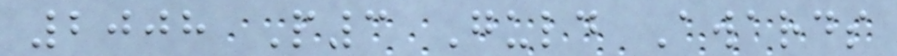2008 P3 Guld Awards
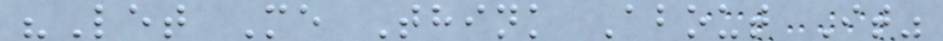"Let Me Think About It"
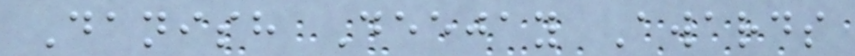Danish Deejay Awards
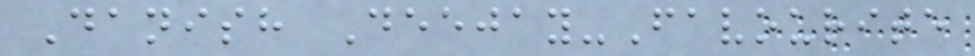Danish Deejay-Favourite
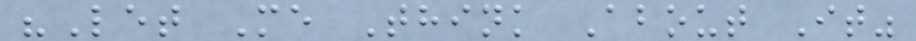"Let Me Think About It"
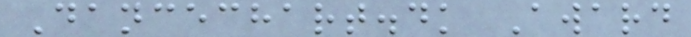Dancechart.dk Award
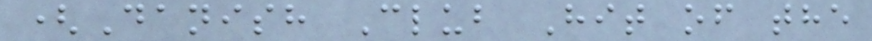(Danish Club Hit of the
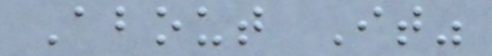About It"
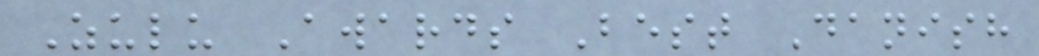Zulu Awards Best Danish
